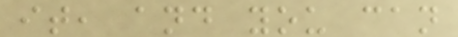it, and you can
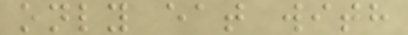only eat with
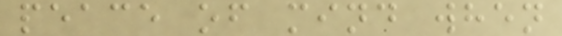peace of mind when
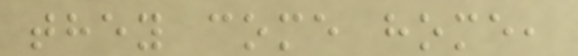they come home,
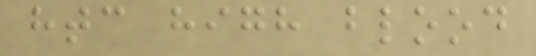htc high blood
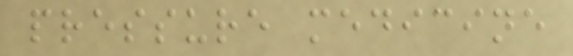pressure medicine
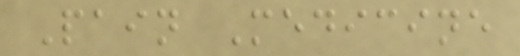Pain Medicine
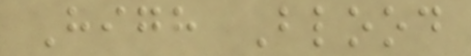High Blood
